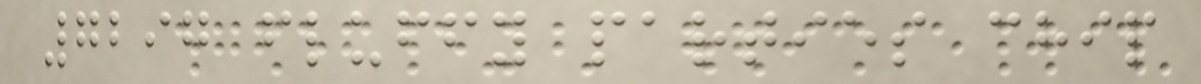7297 fluffy parties chip
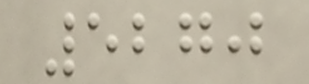5270
